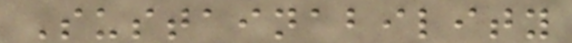Sustainability
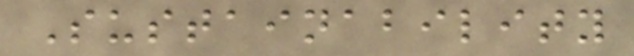Sustainability
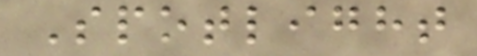Spotlight
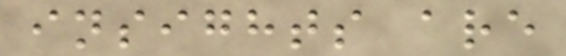insights are
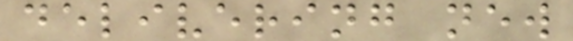delivering new
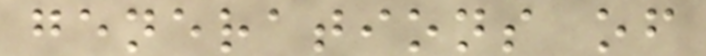generations of
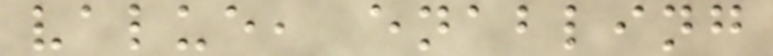value, enabling
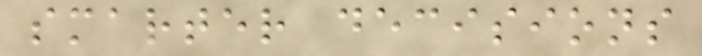smarter decisions
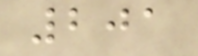201
